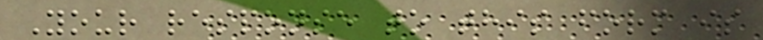Your response to this form is
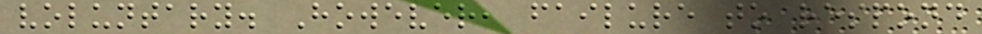voluntary. However, failure to respond
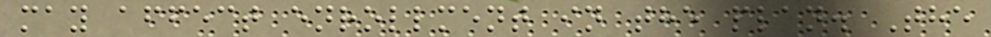may affect enrollment in the plan. The
